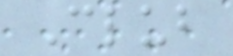Club
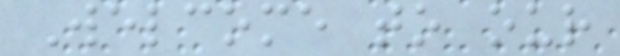Welcome to our
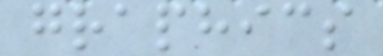graphics
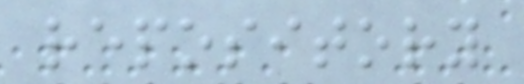repository
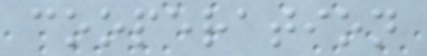cooperation
